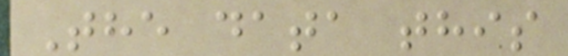The data this
